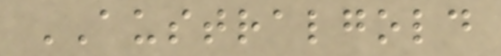AUSTRALGOLD
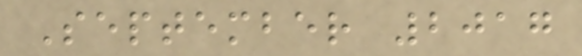September 2017
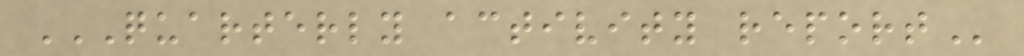QUARTERLY ACTIVITY REPORT
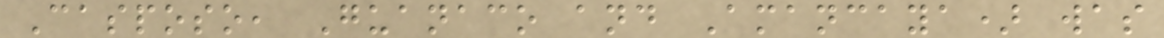Casposo, Guanaco and Amancaya) was
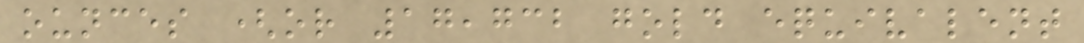ounces (or 17,732 gold equivalent
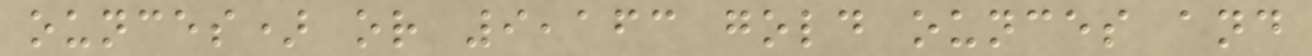ounces) or 9,163 gold ounces and
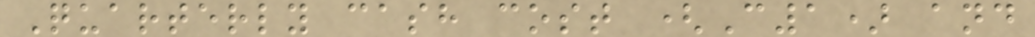Quarterly cash cost (C1) and
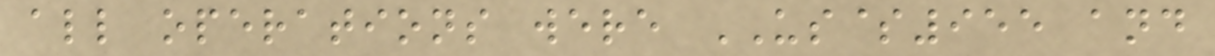all operations were US$955 and
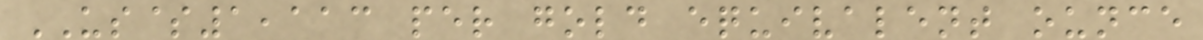US$1,113 per gold equivalent ounce
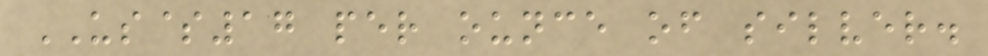US$17 per ounce of silver.
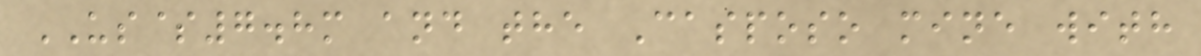US$7.8m and the Casposo mine with
